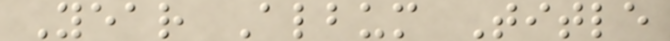Year Album Title
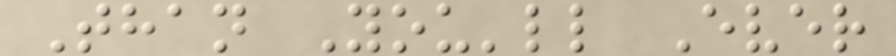Than You'll Ever
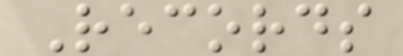Records
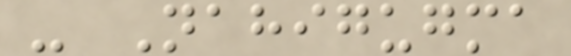- Nahigugma
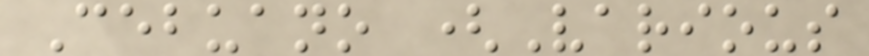Cebuano (Various
